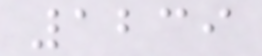1239
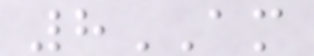8AM
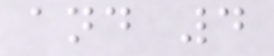and 4
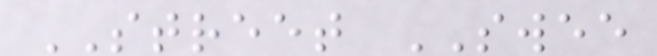STREET SWEE
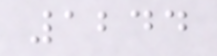1244
